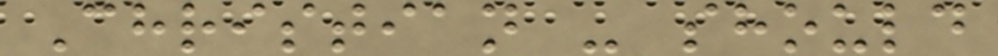Christian - should
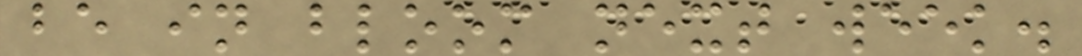be in bloom next week.
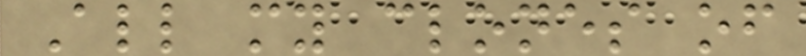All my clones of
